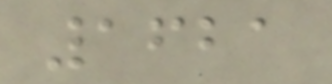1621
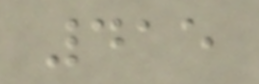415
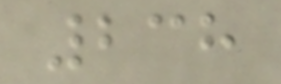238
